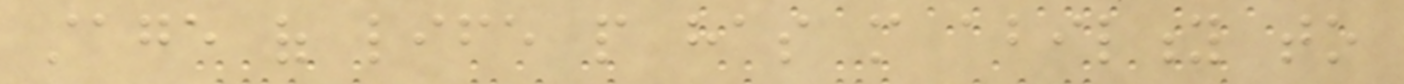stage of life people has more ability to
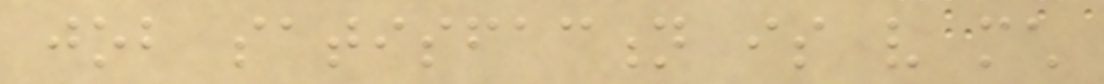job satisfaction is very much
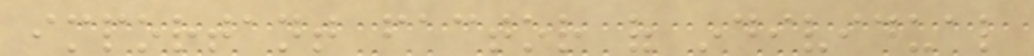important factor of individual
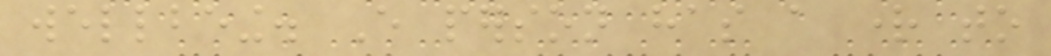wellbeing. Every person has a right to
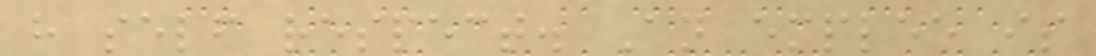have self respect. An emplee is
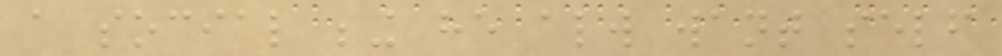a social being he always want self
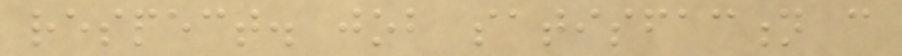respect. job satisfaction can
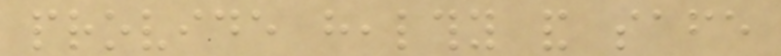provide healthy and safe
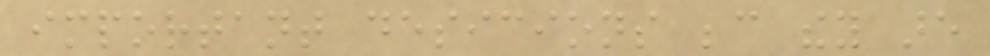important desicions because they are
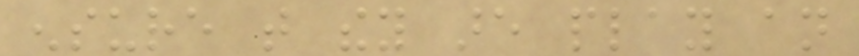ensure that they are play an
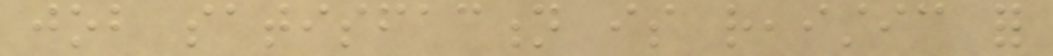job satisfaction is reaistic for
